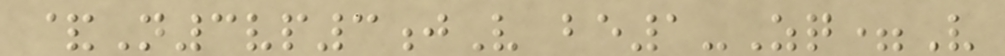&N3vp3jV be1-Zq=V
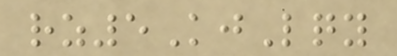rz5KjLqy
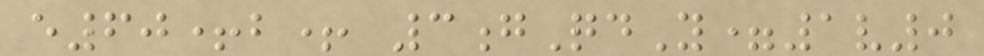e60+b+ 3gQdY=1v0
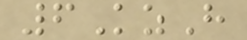6KzH
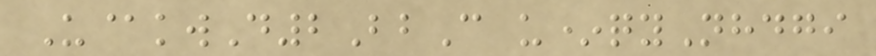U@kwD2BbC u*qyNhdgi
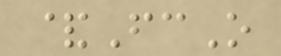&FcO
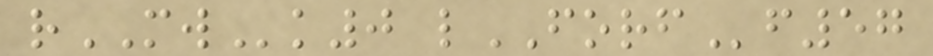rMWk0 lFORFf57
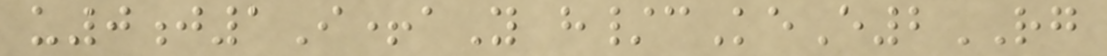u0j1I+aY h/cKeE2RG
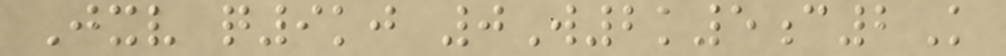Jxv q9kj 0W2k5c2K
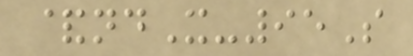&ndX-95S
